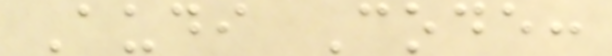Audi Code:
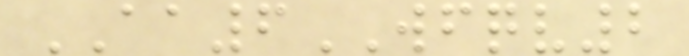AA6WFQV2
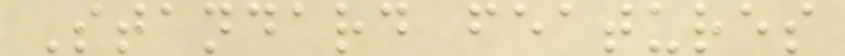Standard features
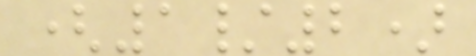(1/2)
